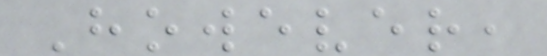However,
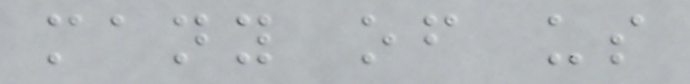many of us
